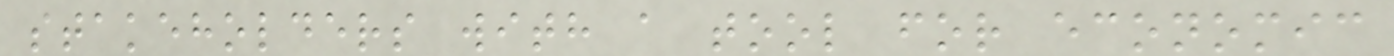stakeholders with a tool for economic
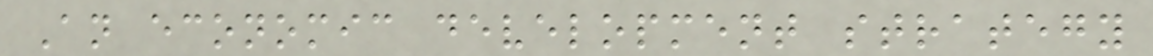An economic development strategy
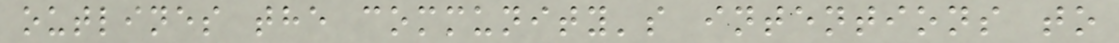outlines the community's intentions to
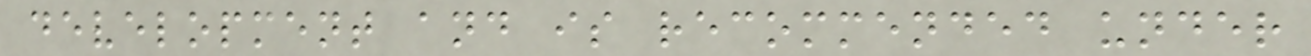development and is recommended under
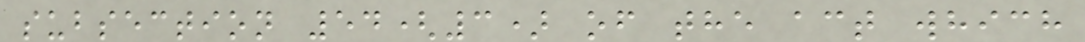subsection 54(3) of the act which
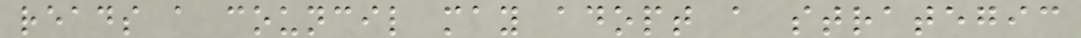reads a council may adopt a strategic
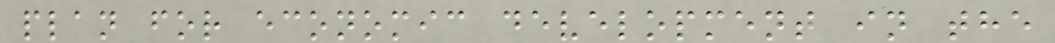plan for economic development in the
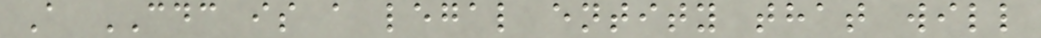A CDC is a legal entity that will
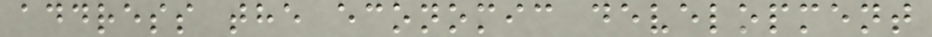address the economic development
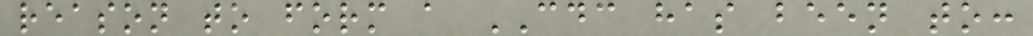reason to form a CDC has been to:
